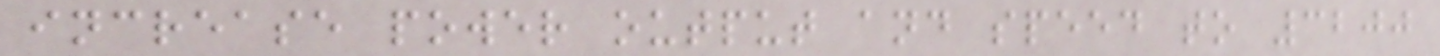increase power output and speed to 3200
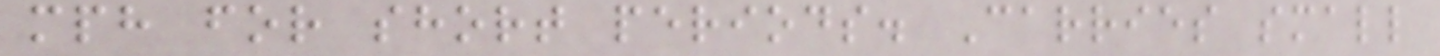mph for short periods. Carries small
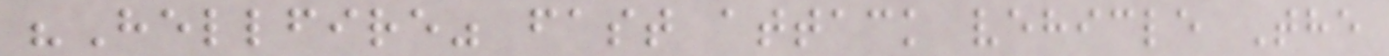"Hellfire" fast attack vehicle The
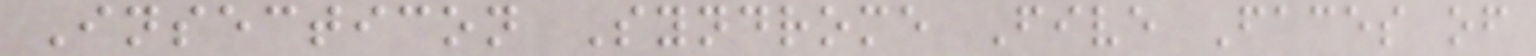Insecticon Syndrome Five Faces of
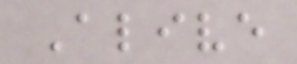Alive
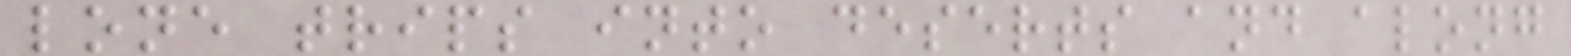lone trips into deserts and along
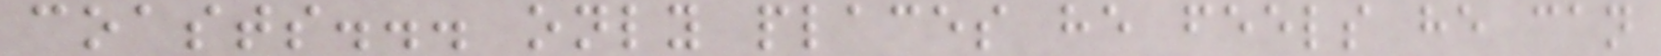coasts... only places he feels he can
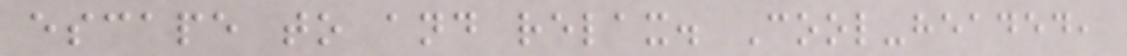escape to and relax. Cool-headed,
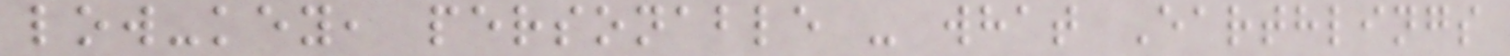low-key, personable - what Earthlings
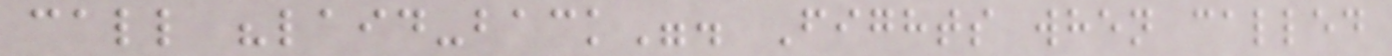call "laid-back". Fights when called
